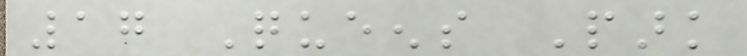17 Queens Park
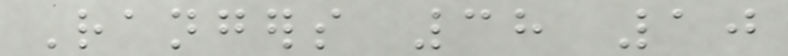Rangers 38 10
